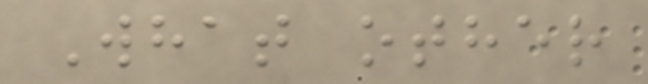What other
